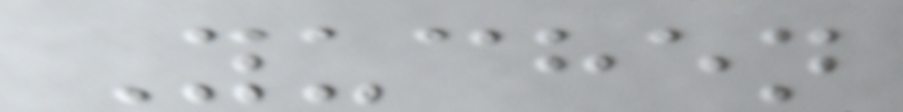Yuchen
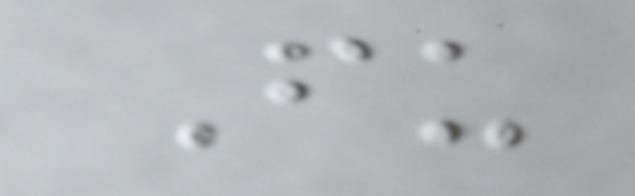Fu
